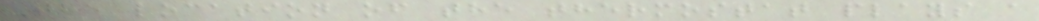The location of the thermostat plays a
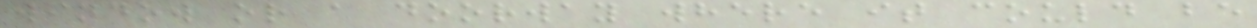window or a doorway where it could be
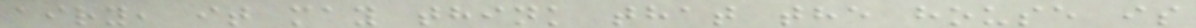airy, it may think that the house is
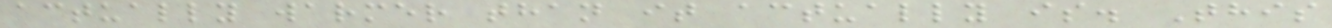actually warmer than it actually is. This
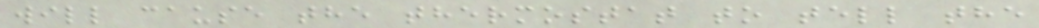will cause the thermostat to tell the
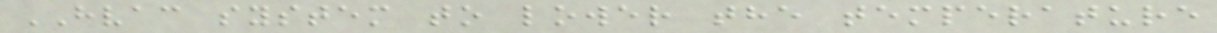HVAC system to lower the temperature
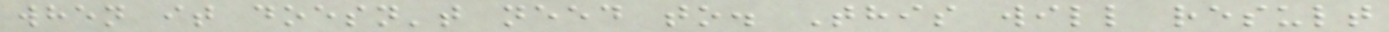when it doesn't need to. This will result
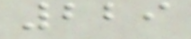229
